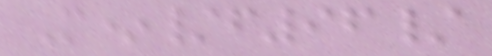M*/f96/
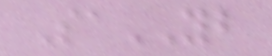SaYB
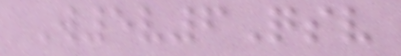W5v6Qsv
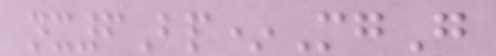nx6Bp*MgG
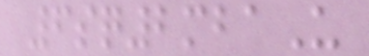6sq2mbaU
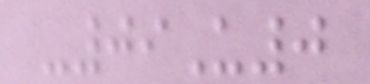-09U0
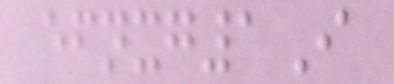efnxg1I
